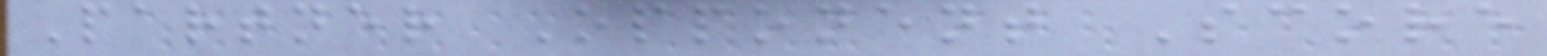Partner Opponent Score
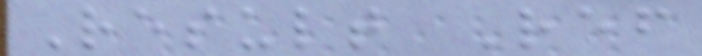Result Ref
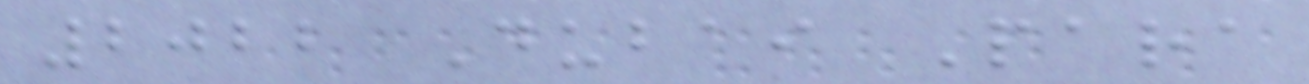2022 Dubai Para
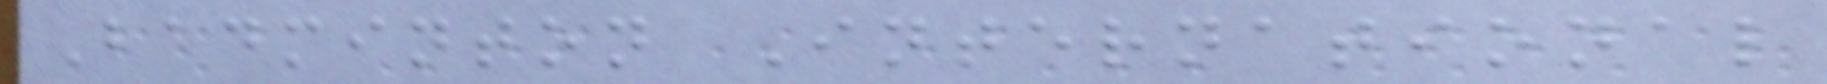Badminton International
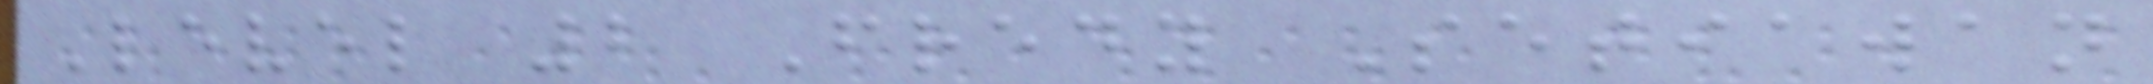Level 2 Fredy Setiawan
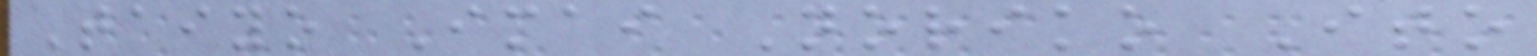Taiyo Imai Noriko Ito
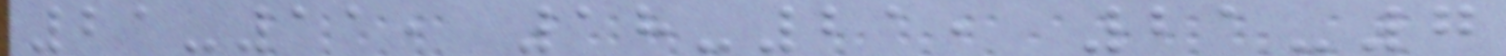21-11, 18-21, 21-7
